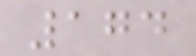174
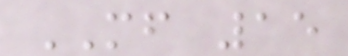MF 15
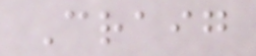Craig
